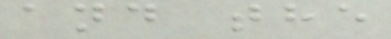and the
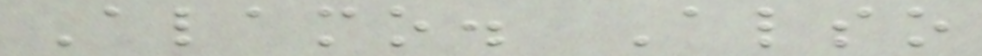Alamo. Also
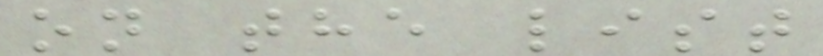on the list
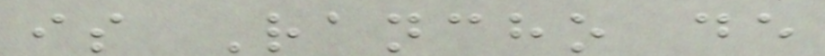is Rancho de
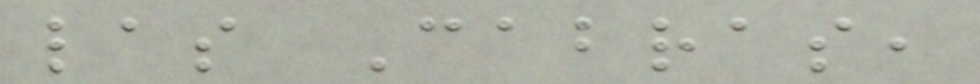las Cabras,
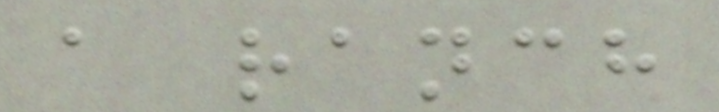a ranch
